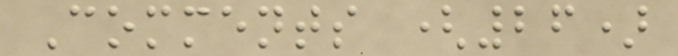Comments (26)
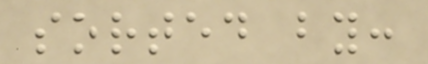sorted by:
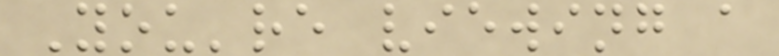You're viewing a
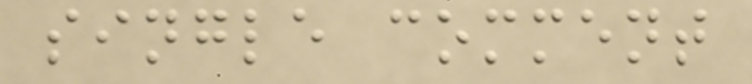single comment
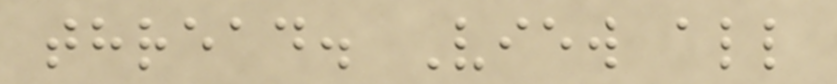thread. View all
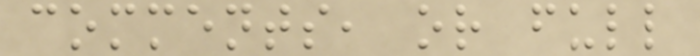comments, or full
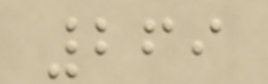269
